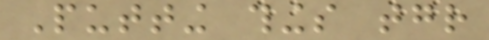Putting things together
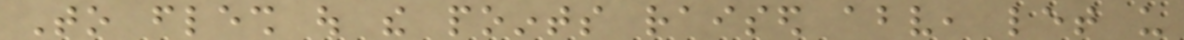To flesh out the points raised above, let us
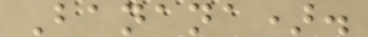Banana).
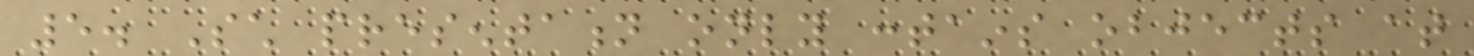5. Such presentation only contains objects at
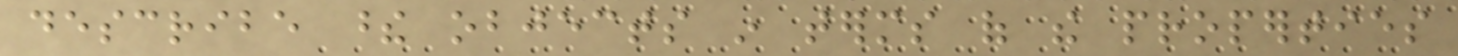describe these objects in terms of the properties
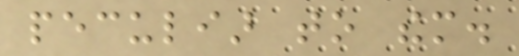peculiar to them.
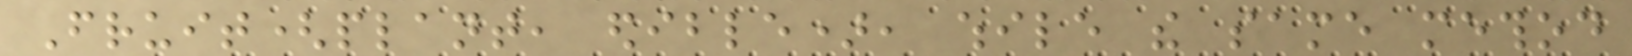Fruit(plant, edible), while the same method
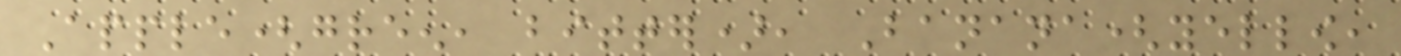Apple(green, bitter), Banana(yellow,
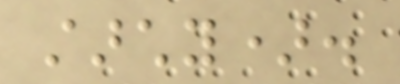starchy).
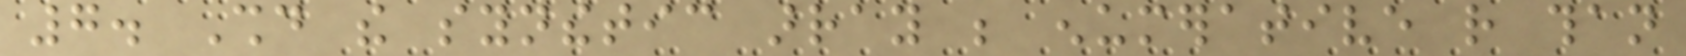7. Should the synthetic array be enumerative rather than
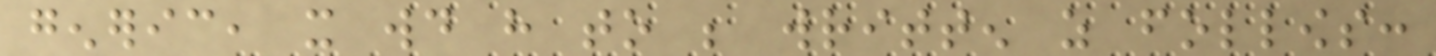generic, it would have to be written as follows:
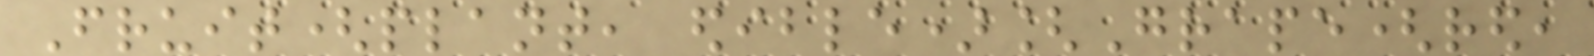Fruit(plant, edible)[Grape(red,
